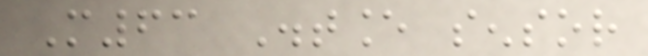M63 Distance sensor
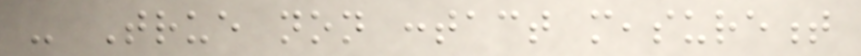- True non contact measurement
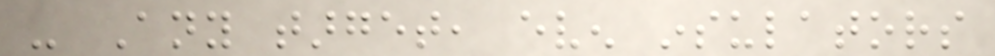- Any target, even insulators
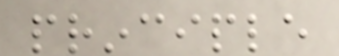principle
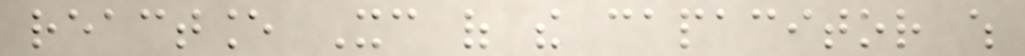reactance Xc of the capacitor which
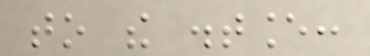to the distance:
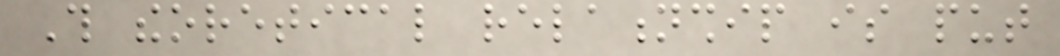This theoretical relationship is put
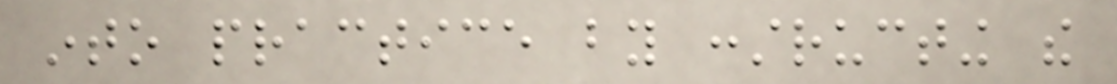into practice by constructing the
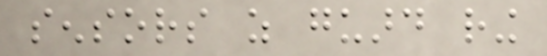sensors as guard ring
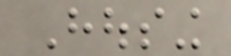Housing
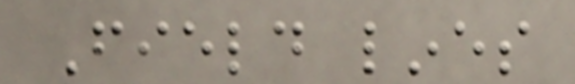Field lines
